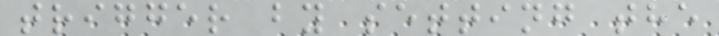trigger by setting the
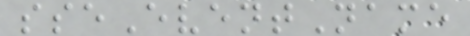sseEventName
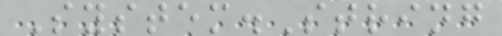System.String
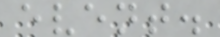event.
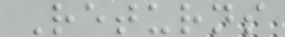Returns
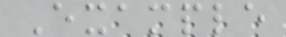Example
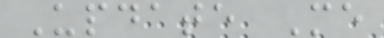Update Me
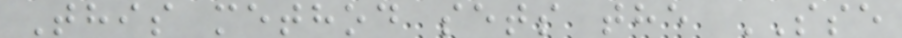This method sets the SSE
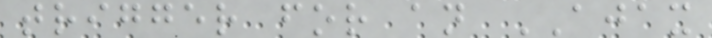trigger for an AJAX
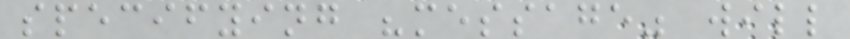specifying "message" will
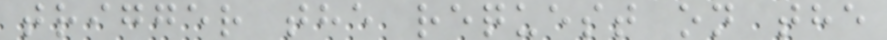trigger the request on the
